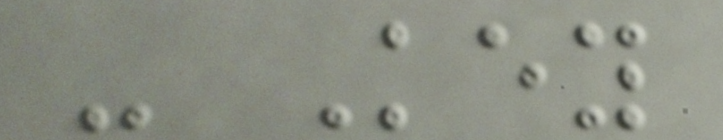- Key
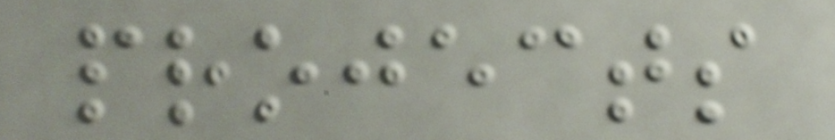projects
